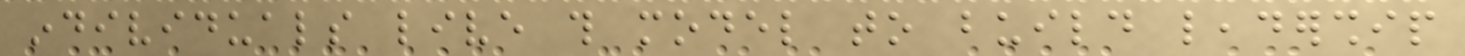individuals live this model to build leadership
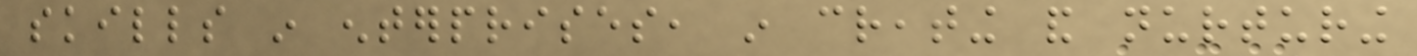skills in enterprises, in creating and nurturing
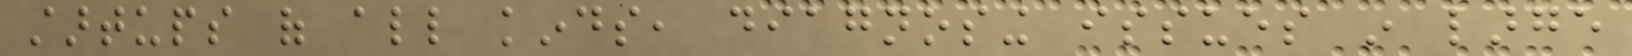startups of all kinds, diagnosing issues in large
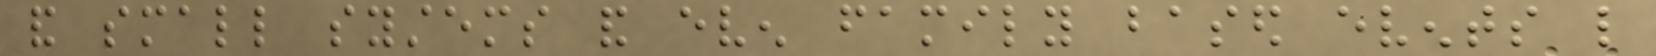and small systems and even family based events like
